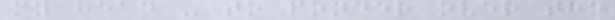my head - to ponder over the
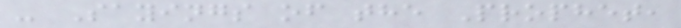- Sayings of the Prophet,
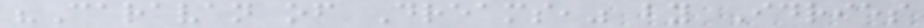"Caravan of Dreams," by Idries
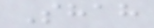Shah
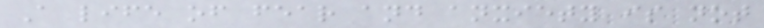A life of fear and anxiety is not
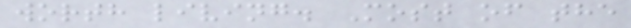worth living. Most of the
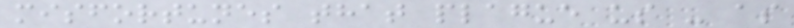misfortunes that plague us - as
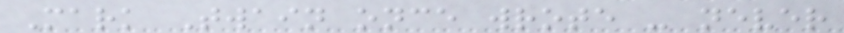Mark Twain once wrote - never
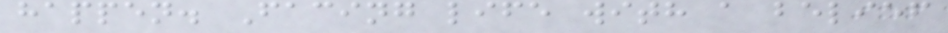happen. Facing life with a belief
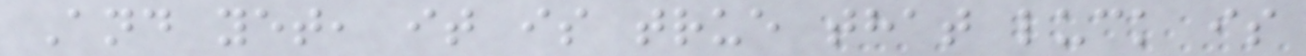And yet, it is true that luck is
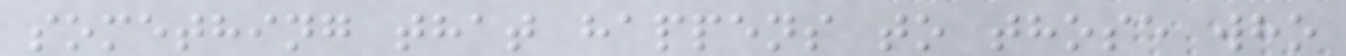something that happens to those who
